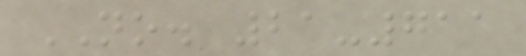NO. 21-711
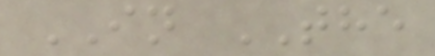IN THE
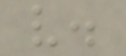v.
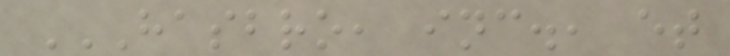HASBRO, INC., ET
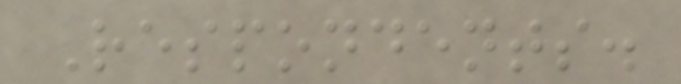Respondents.
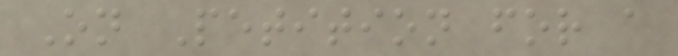On Petition for a
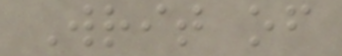Writ of
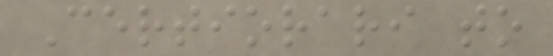Certiorari to
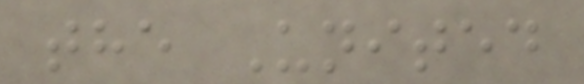the United
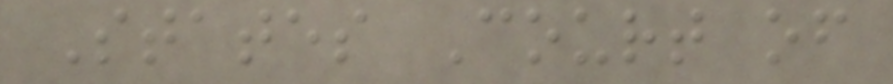States Court of
